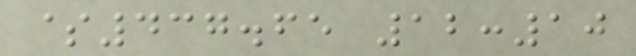$437.65 12:10
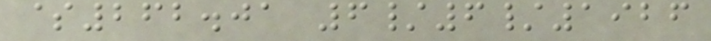$262.01 6/6/1926
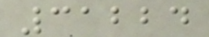31224
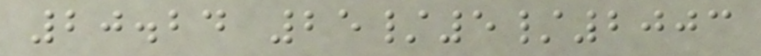20.24 25/5/2003
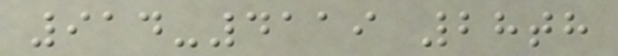914-4119 28th
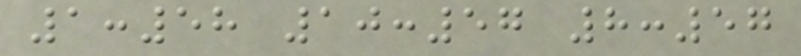1:58 10:57 8:57
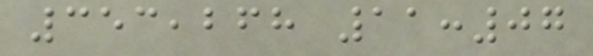353,268 11:07
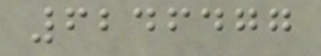6246477
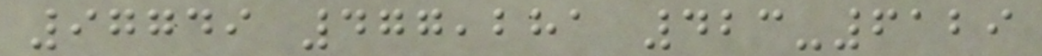97749 477,281 423-6129
